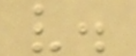v.
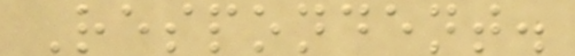Respondent.
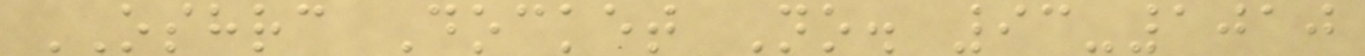OSHRC Docket No. 93-1010
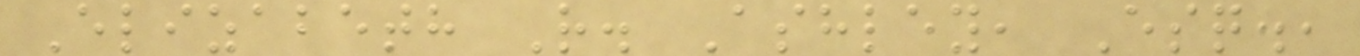Elizabeth R. Ashley, Esq.,
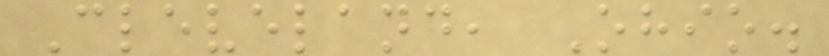Cleveland, Ohio.
